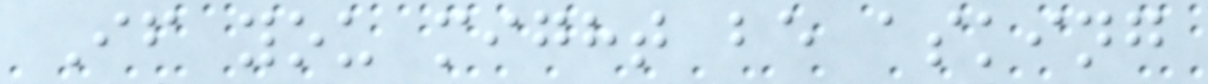If you might be asking
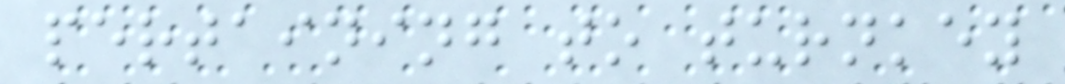pertaining to turnkey
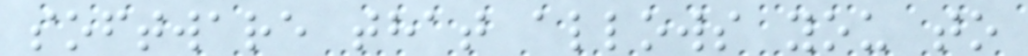software that allows you to
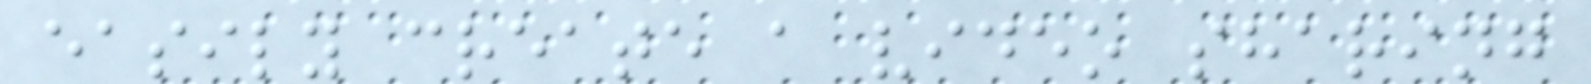easily create a video sharing
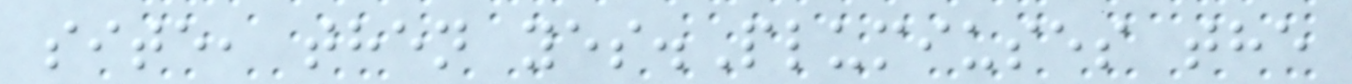site, then yes.Plumiuses the
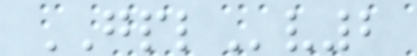GPLv2
